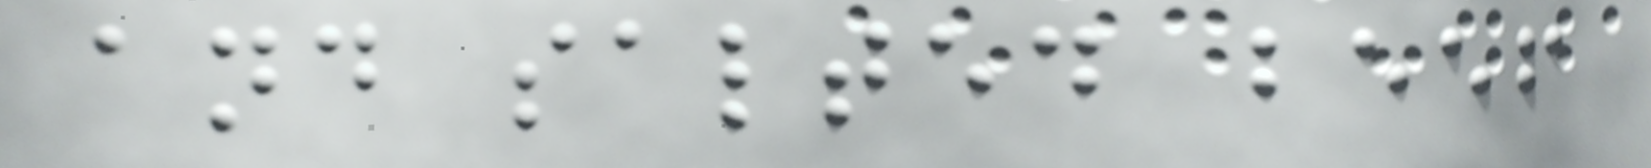and salted beef
